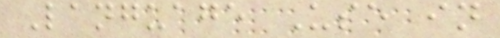Language Use in
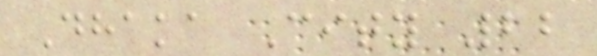Dhaka City 22
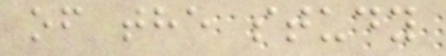of the study
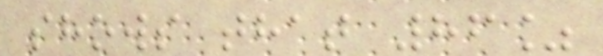shows that 86%
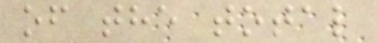of the total
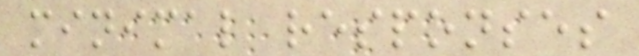minimal responses
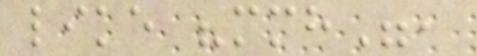like "mmh",
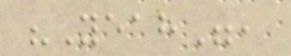"Yeah",
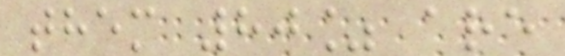them 80% are
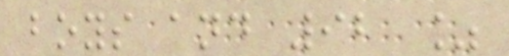boys and 92 %
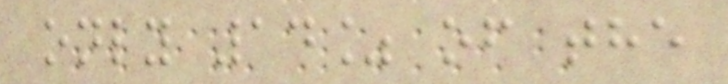only 14% of the
